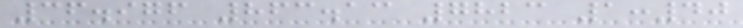36.976 863.13 7823 1:40
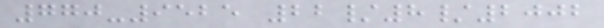770-9525 22/8/2002
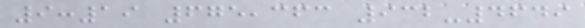9:19 675,363 932-4649
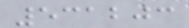531203
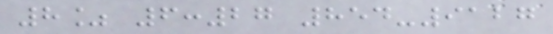8% 6:27 854-9127
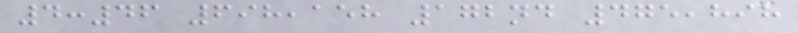4:46 698,158 172nd 475,898
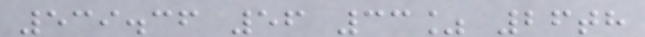539.36 56 33% 26th
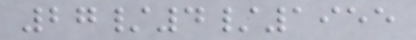27/4/1955
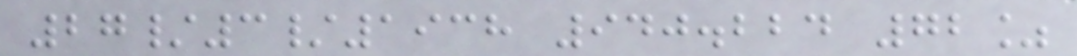27/3/1938 940.224 72%
